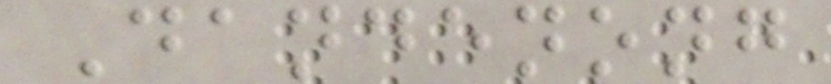Dandenong
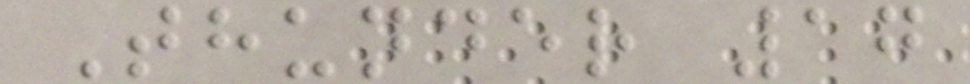Thunder 17
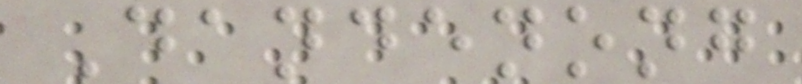Dandenong
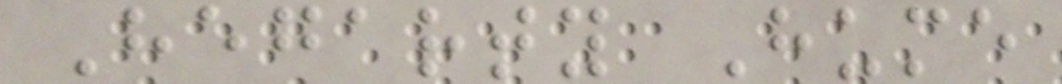Hegarty Hume
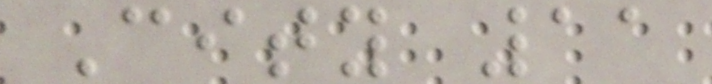City 11
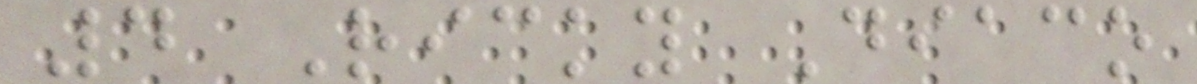4 Ricky Diaco
